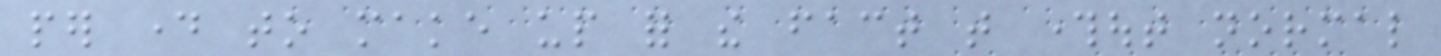per day to make up for the fact that throughout normal
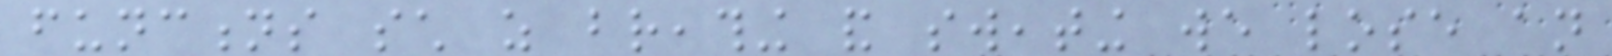functions such as breathing and sweating we lose an
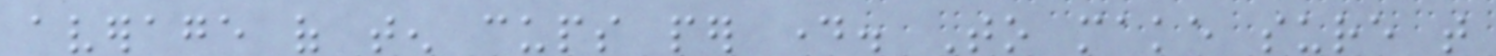average of ten cups per day. To make sure that
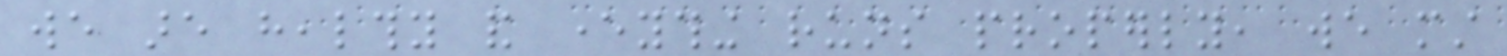we are healthy and everything runs properly, we must
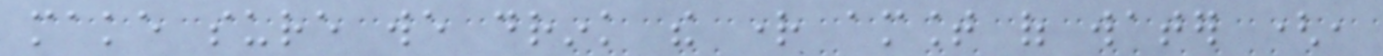make sure we drink the right amount of water (,
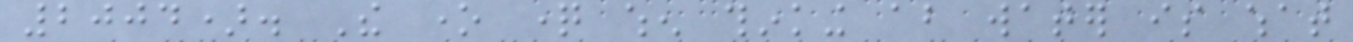2004). The one question when thinking about water is what
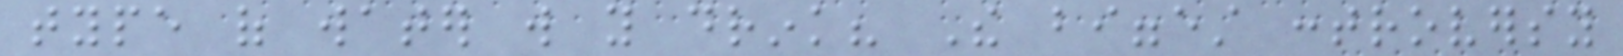type of water will you drink? The biggest controversy
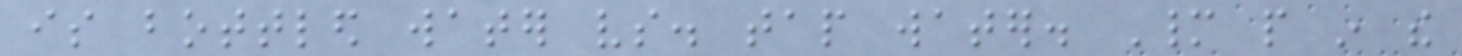is bottled water vs. tap water. Many people in the
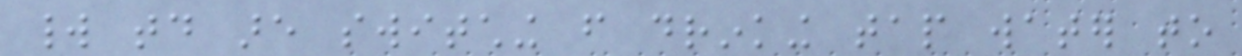world today are switching from drinking tap water to
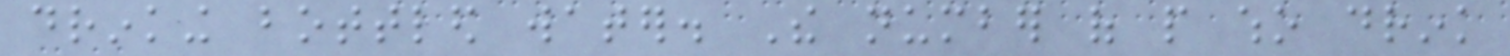drinking bottled water. The number of people who drink
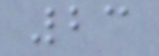23
